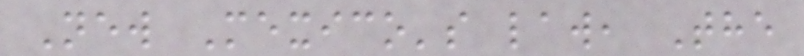New Mexico's law, The
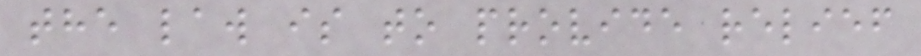the law is to provide relief
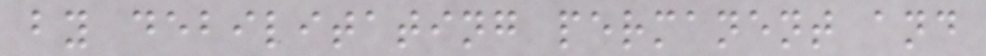by debilitating permanent and
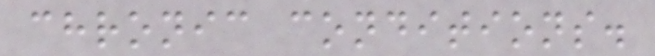chronic conditions.
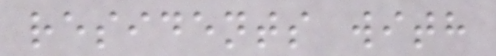residents with
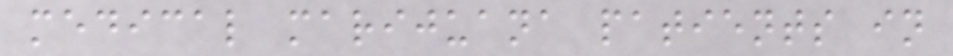medical marijuana patients in
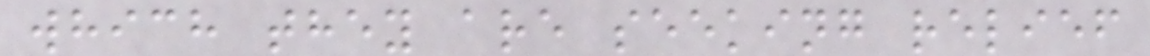which they are seeking relief
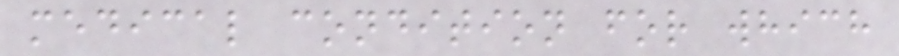medical condition for which
